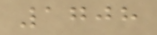1708
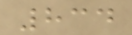834
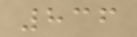836
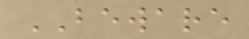BEWARE
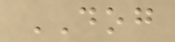DOG
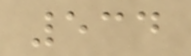534
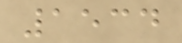1534
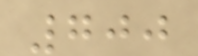700
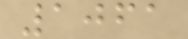1061
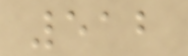512
